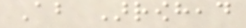About Arrowhead
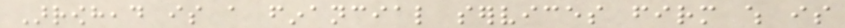Arrowhead is a financial services firm which is
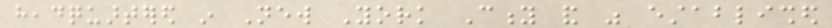headquartered in New York City and was established
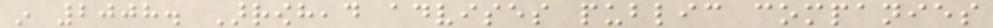in 2008. Arrowhead advises public companies
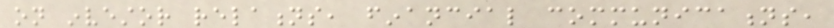on investor relations, financial communications,
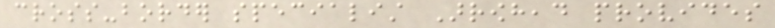cross-border specialist Arrowhead provides
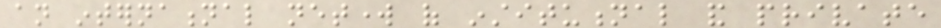an international network of institutional and private
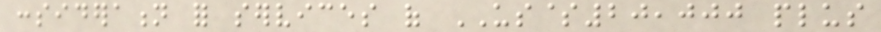consideration for services of US$20,000 plus
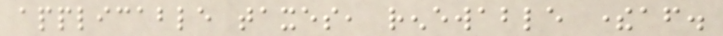applicable taxes, renewable thereafter.
